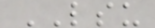LSU
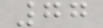77
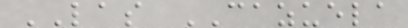LAS CAZUELA
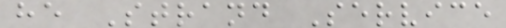he Strand Service
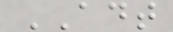ADT
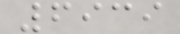6939
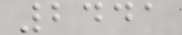2441
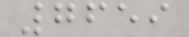7659
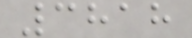3818
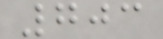703
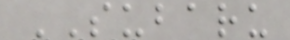SUBARU
